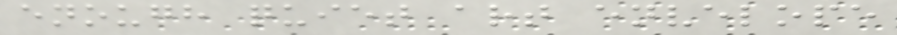enough quiet art envelope
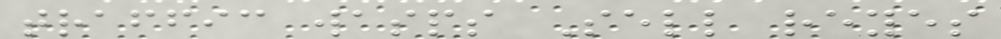traffic wasps Sell reyes
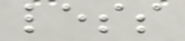less
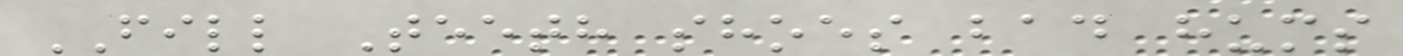FILL Teeth shoes bad hums
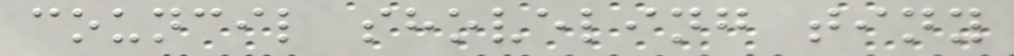council shoveling tiny
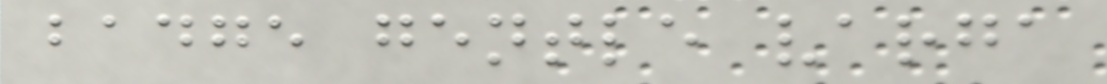badge gentle varga
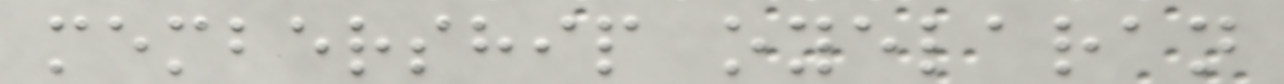membership oyelaran
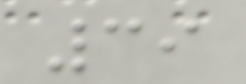39
